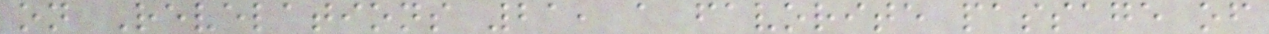on Revelations 21, a favorite passage of
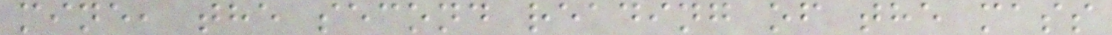mine, the second reading of the mass
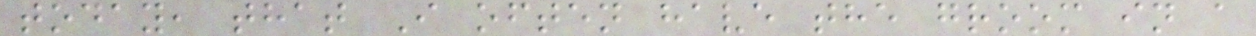today, that I often have the groom in a
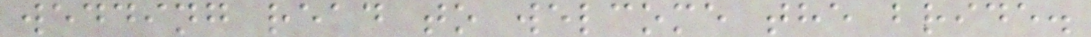wedding read to welcome the bride.
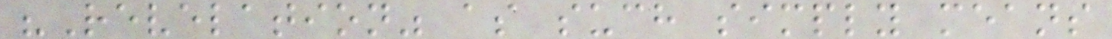"Revelation" as such simply means
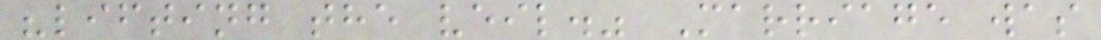"lifting the veil." Marriage was
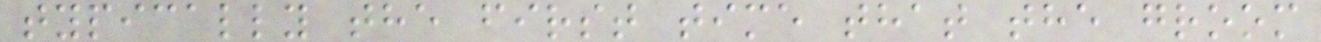typically the first time that the groom
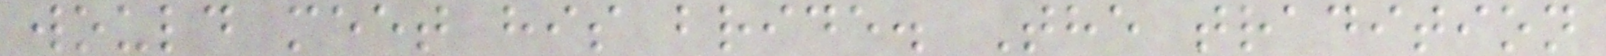would meet his bride. The tradition
